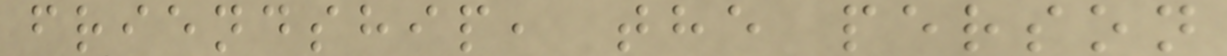friendship, the person
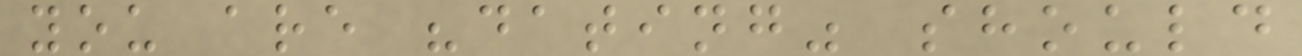you are "dating" should
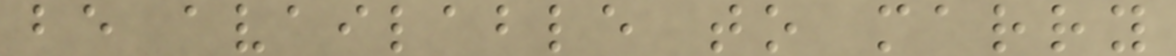be available to marry
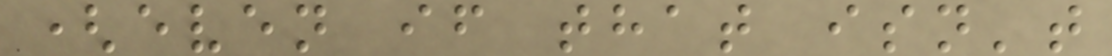(even if that isn't
